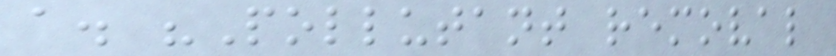a. "Pollutant removal
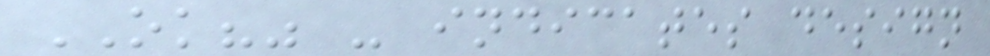OK?" - indicates design
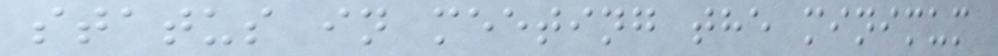status in meeting the minimum
